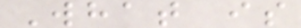What is
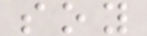soy
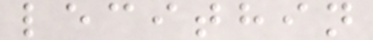lecithin
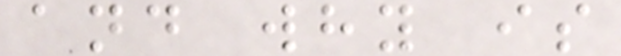and why is
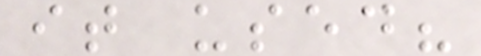it used?
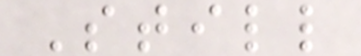Still
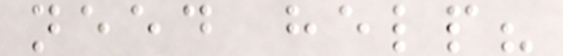need help?
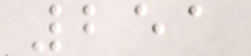251
